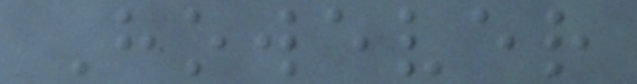However
